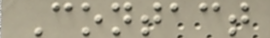Contact
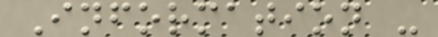Information -
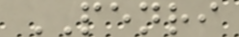PENRI
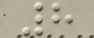8
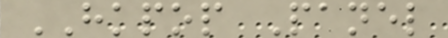HKPOP Panel
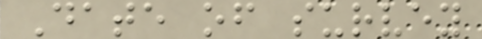Date of survey
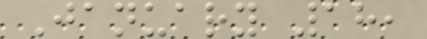January 18,
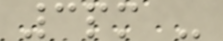3pm -
